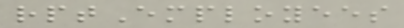rptEmployees
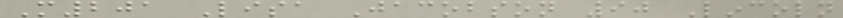M201 Lisa Jacobson 90 Lincoln
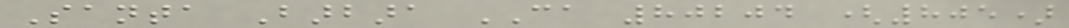Santa Barbara CA 80204 (805)
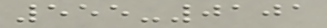555-0101
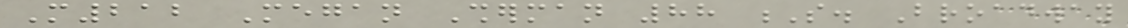M212 Megan Sherman 88 S. Broadway
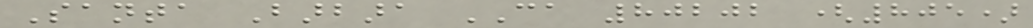Santa Barbara CA 80202 (805)
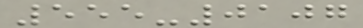555-0107
